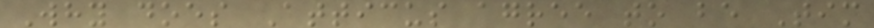Why does Atticus agree to be Tim
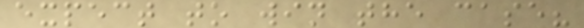expect to win the case?
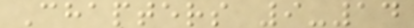Chapters 9-14
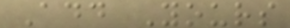Add Yours
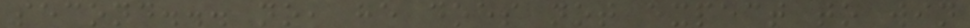second... no, he does not expect to win
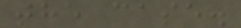the case.
